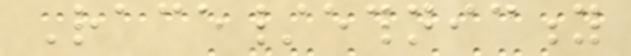Race/ethnicity
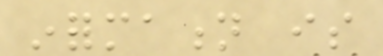information is
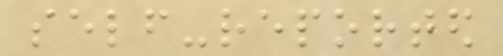self-reported
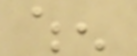when
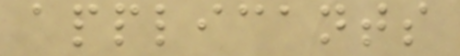applicants
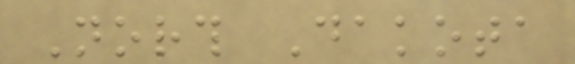North Dakota
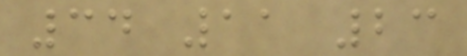34 11 23
